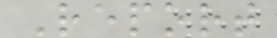Report
